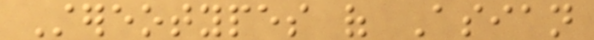Stereotypes of Asian
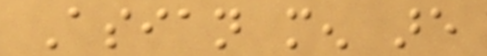Asian men are
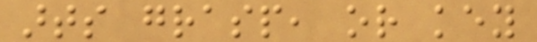arts grasp, or key
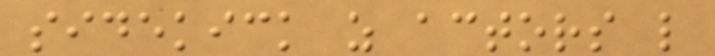sidekick as actors like
